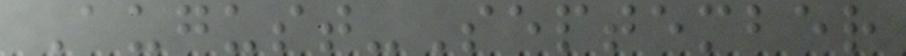August-September
